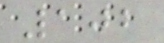102
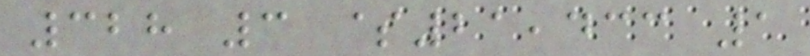328 3 $21,433 1
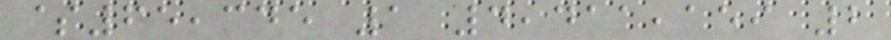$65,345 1 4,411,159 2
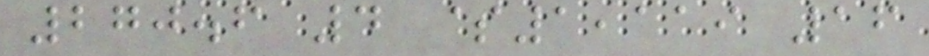270.6 4 $1,119 16
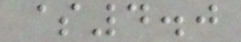$4.0
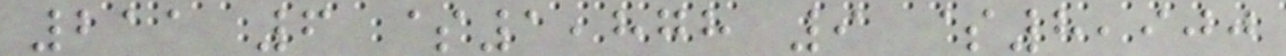211 6 $1,878 9 $8,900
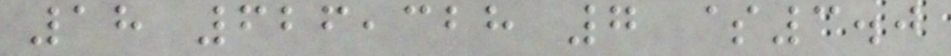18 626,328 7 $3.0
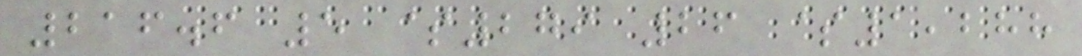216.6 5 $279 26 $1,288
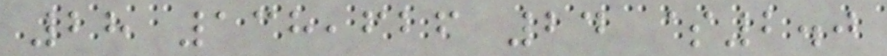28 138,626 24 $2.0
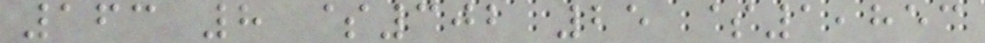163 8 $302 25 $1,853
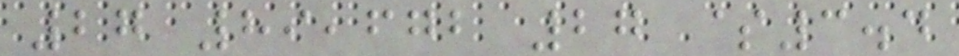27 89,672 27 $3.4
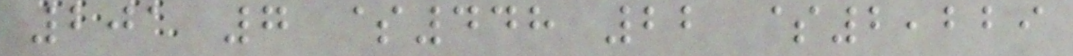201 7 $448 22 $2,229
